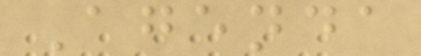Agenda
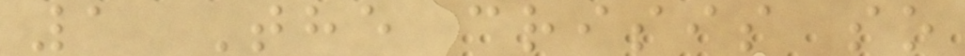1 The crisis so
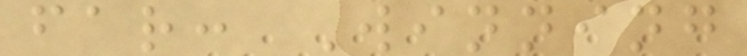far: Winning
